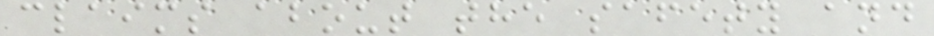claims about the safety and
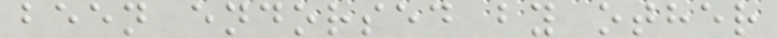been endorsed by other
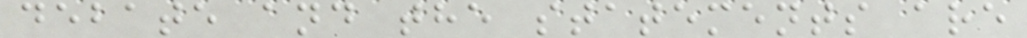debate and the statements are
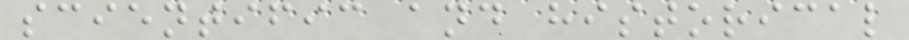scientific and historical
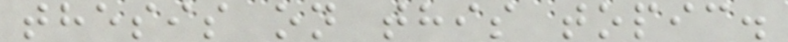thesis on this topic.
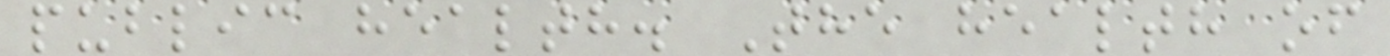public health. The health of
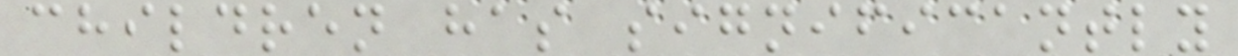children has significantly
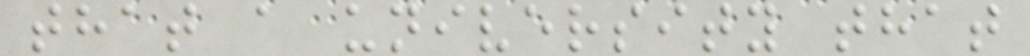that a university that
